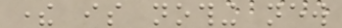there is nothing new
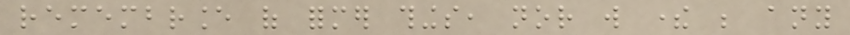remembrance of former things, nor will there be any
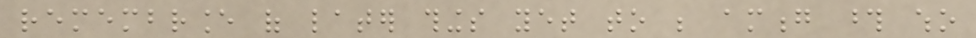remembrance of later things yet to be among those who
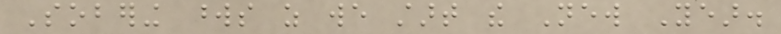Sobering words as we start the New Year.
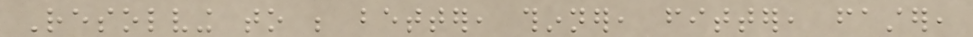Resolving to be better, thinner, fitter, faster,
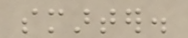smarter.
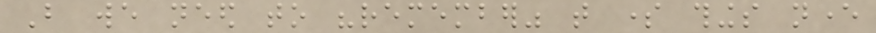But we need to "remember" that some things never
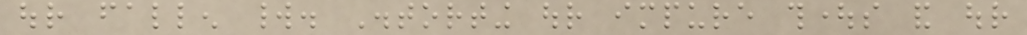our fallen world. Distorting our impure thoughts and our
